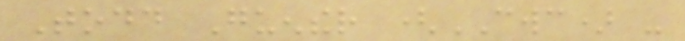Todd Guenther (CWC) -
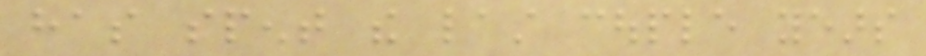has spent the last couple years
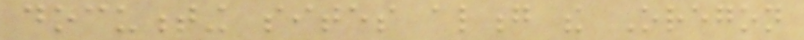documenting sites along the Oregon
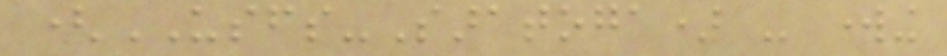(USFS-Saratoga) - working
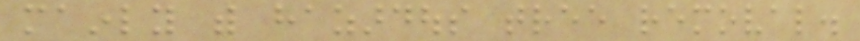mainly with hazardous tree removal.
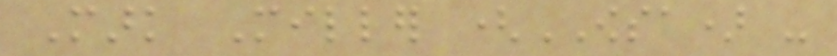Mark Miller (OWSA) -
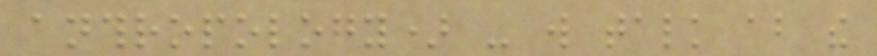anthropology) - will talk about the
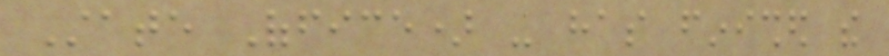State Office) - has finished the
